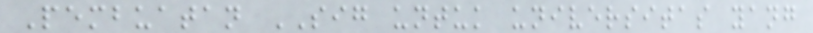Pembuatan SIG untuk universitas yang
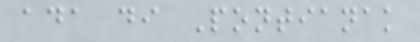ada di Pontianak
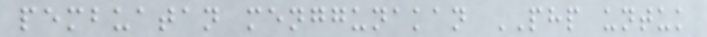pembuatan menggunakan PHP untuk
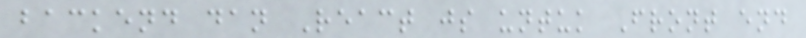backend dan React js untuk Front end
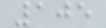105
